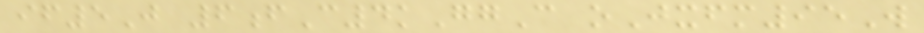if5J 6fC4kGgC oJxfm95W
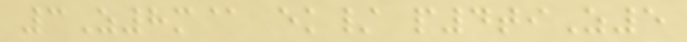3Z8m@ ek/ p4tiZ5
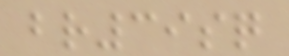br39sq
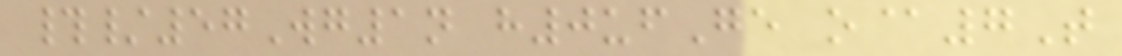#/57Wg1n h0ufGe o@7T
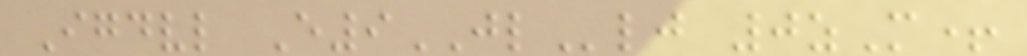Igdvl E9JLlj 0zM+
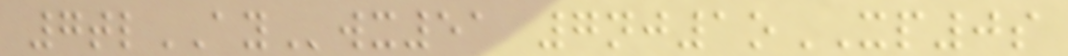7tlAYwx51 7nj1oXP0s
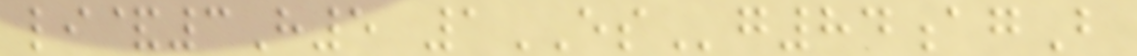li&3H5 1ESg84agB
